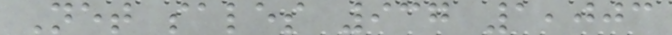Net sales 937 1,003
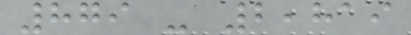879 - 2,819
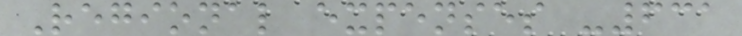Regional expenses -631
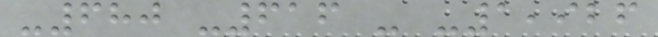-680 -616 - -1,926
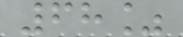68%
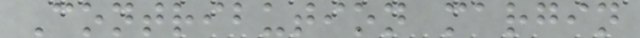Contribution margin
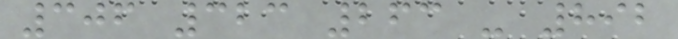306 323 263 - 892
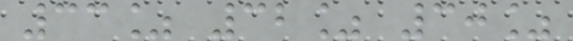33% 32% 30%
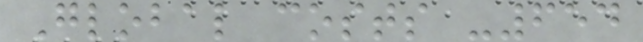Global costs -654
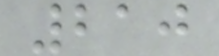210
